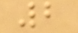2
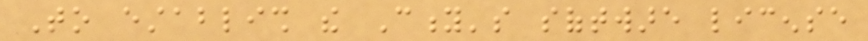To establish the City's software license
